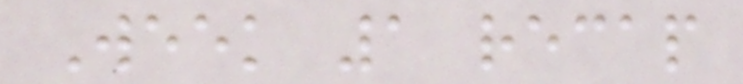Week 1 recap
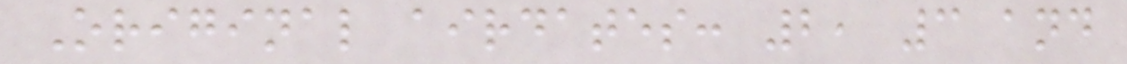Original airdates: 2, 3 and
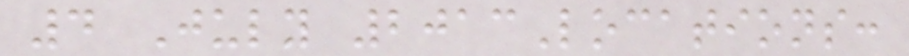4 July 2013Locations:
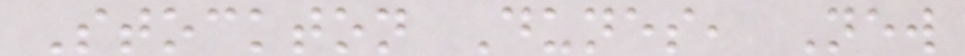Stockton Dunes, New
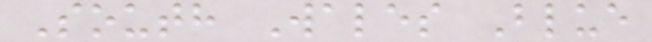South Wales Blue
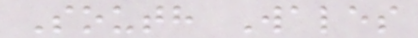South Wales
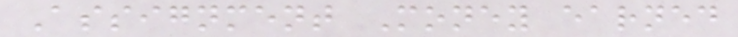Assignment Money earned
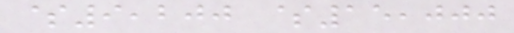$9,200 $15,000
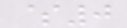$0
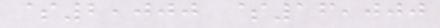$2,000 $16,000
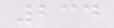234
